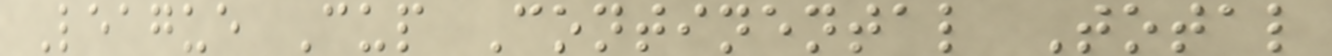League Cup Continental Total
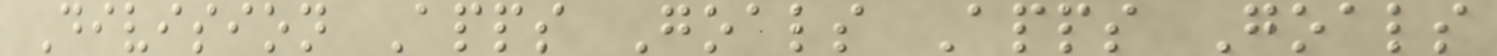Division Apps Goals Apps Goals
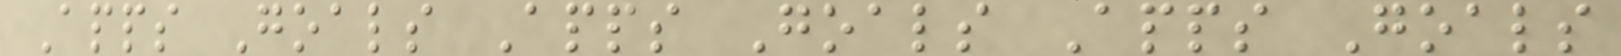Apps Goals Apps Goals Apps Goals
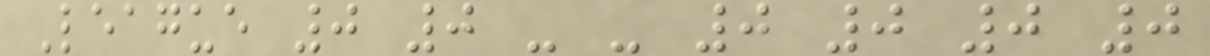League 0 0 - - 0 0 0 0
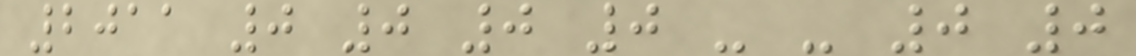2011 0 0 0 0 - - 0 0
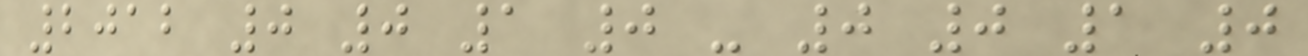2012 0 0 1 0 - 0 0 1 0
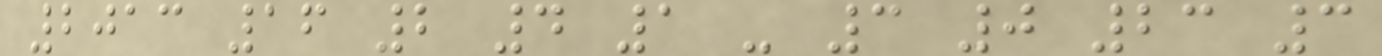2013 16 2 4 1 - 3 0 23 3
